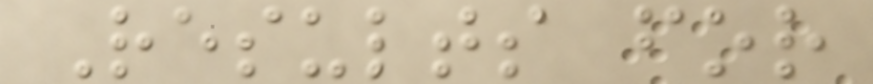Results for
